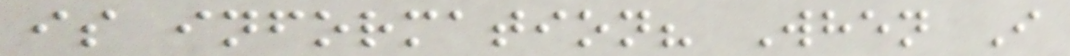is information? When I
